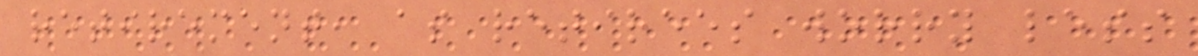retirement, as retirees worry less
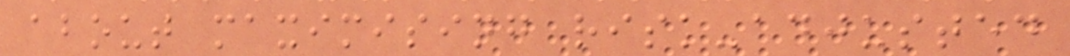about maximising risk-adjusted
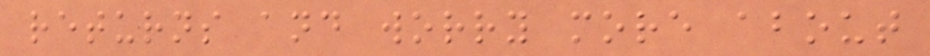returns and worry more about
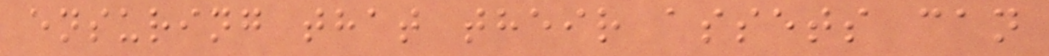ensuring that their assets can
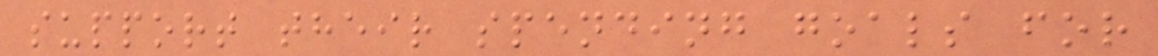support their spending goals for
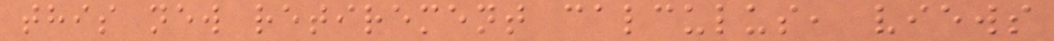this new retirement calculus, views
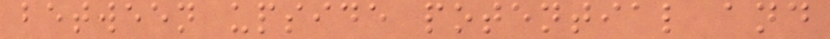between upside potential and
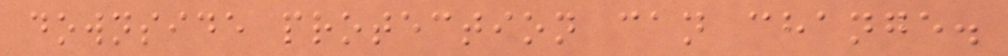downside protection can change.
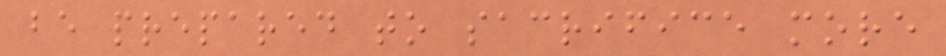be prepared to sacrifice more
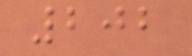202
